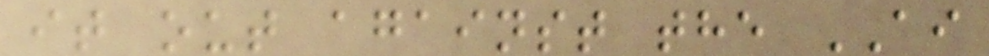it out against the AI
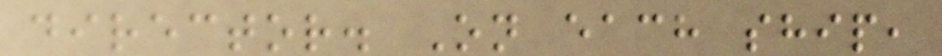director. On each ship,
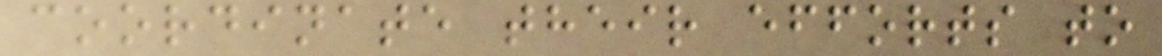coordinate their efforts to
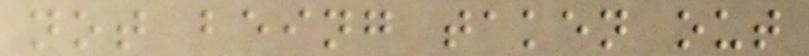not being taken out
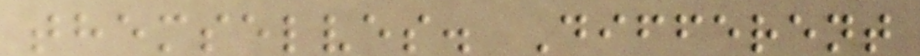themselves. Different
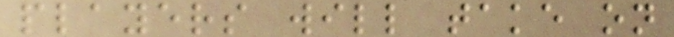players will take on
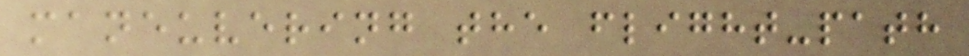maneuvering the flight-path
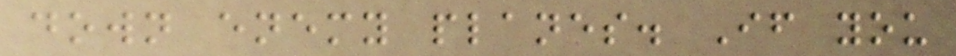down enemy planes. If you
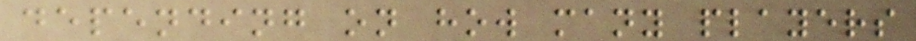depending on how many players
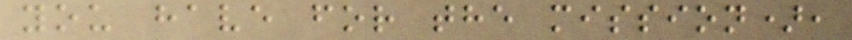you have for the mission),
